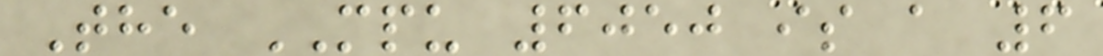The MPU 6050 is a 6
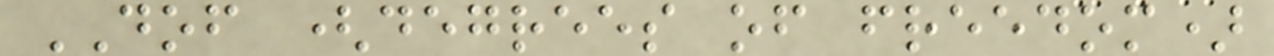DOF (degrees of freedom)
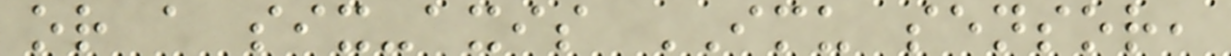or a six-axis IMU sensor,
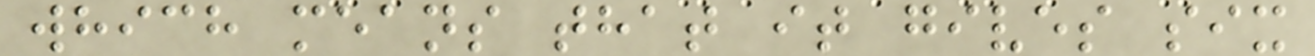which means that it gives six
